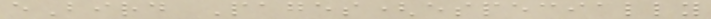eBird Pages(especially
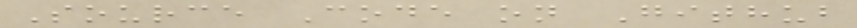Source Code on Github
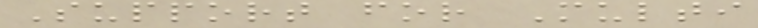Support for Multi
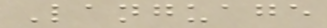Language
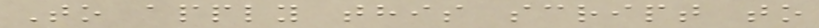To apply this script to
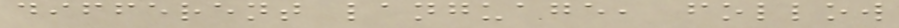different language, follow
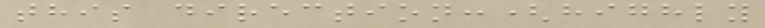this direction:(highly
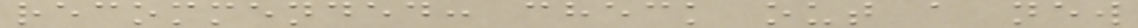recommended: check out a new
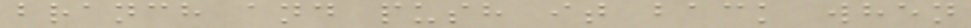branch and push it back when
